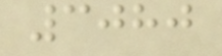3080
